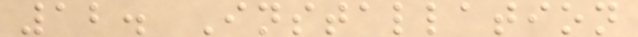12. Installation
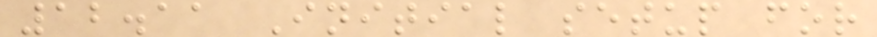12.11 Initial setup for
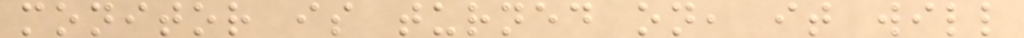monitor is turned on, it will
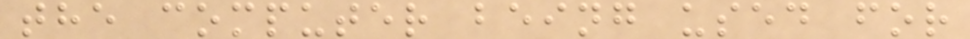the computer being used for
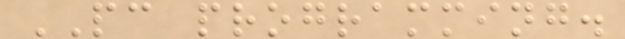PC programming.
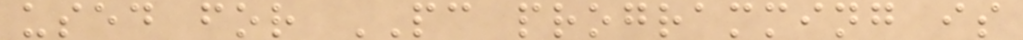used for PC programming is
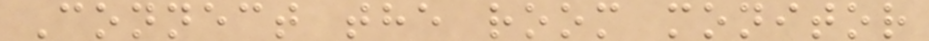Connect the room monitor
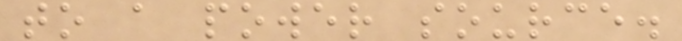to a power source.
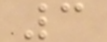3
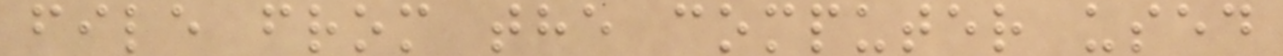file from the computer used
